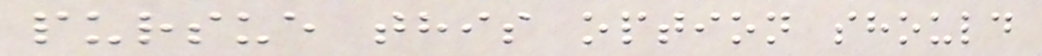pursue this option should
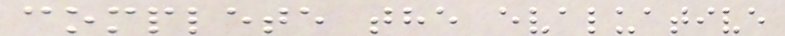complete the evaluative
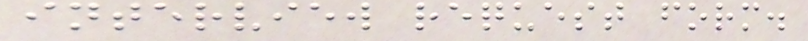interview request form.
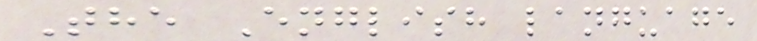The English language
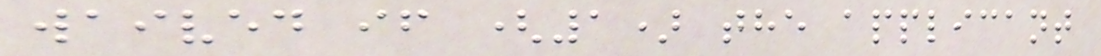waived if (1) the applicant
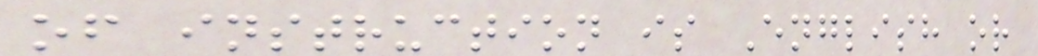of instruction is English or
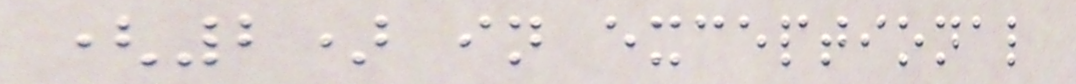(2) in exceptional
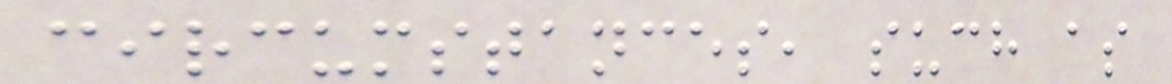circumstances, such as
